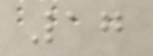17
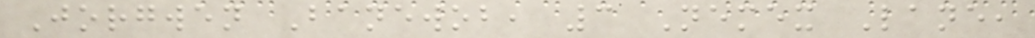Jorgwen Banewob, 3 Nemex Lane,
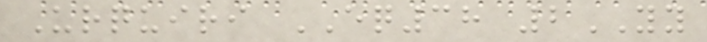Urquiri EQ38 2YY
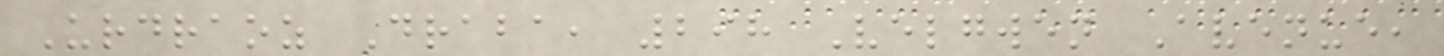Urdraoz Draba, 298 Velgwen Avenue,
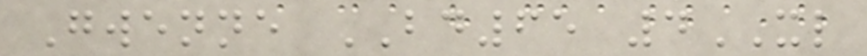Gwenne BD65 4XL
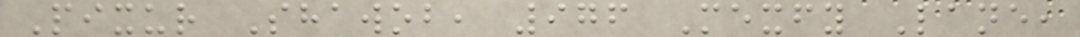Pixur Shawob, 976 Mexfy Lane,
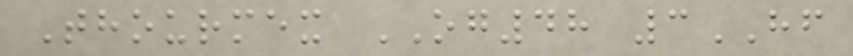Thourmex OG48 3HF
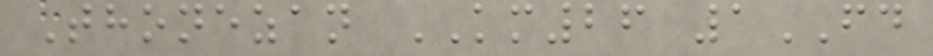Thonezan KM26 1FD
